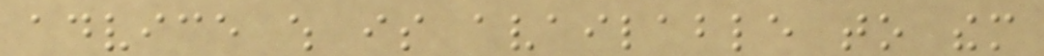advice which is available to them
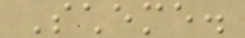Scheme.
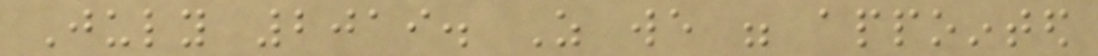July 2019. As we were appointed
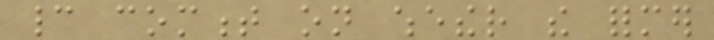cannot comment on whether the former
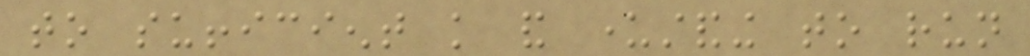to sufficient knowledge and understanding to run
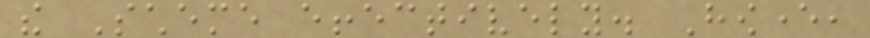the Scheme effectively. However,
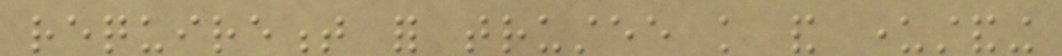requirement for trustee knowledge and understanding
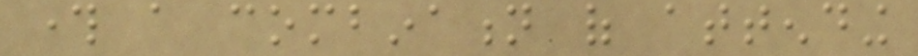through a combination of attending
